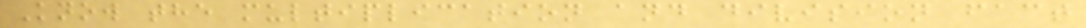Know the multiplication and division fact
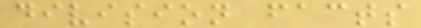division facts
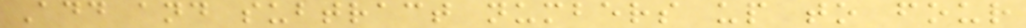Add and subtract numbers up to four
